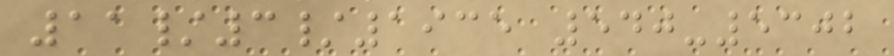11/3/1935 540-5302
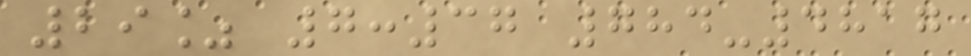29% 7:37 784-4817
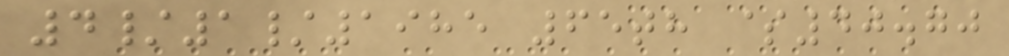4/1/1985 65th $40.70
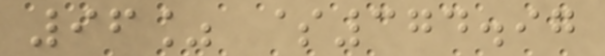96% $374.97
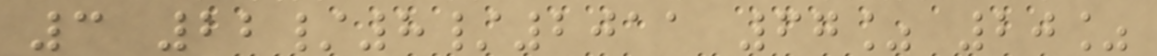3 22/8/2011 67% 20%
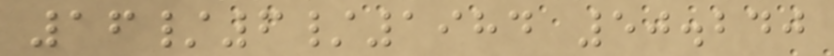16/6/1984 50.240
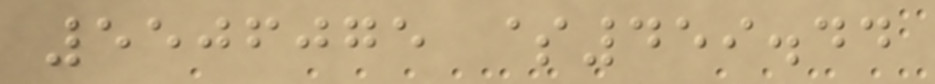5506075 $459.44
